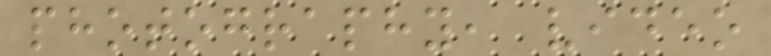photography, video
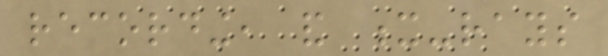recording, and x-rays
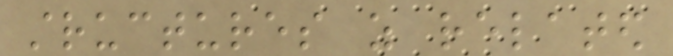structures as related
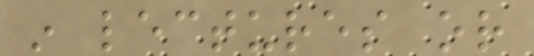in lectures or
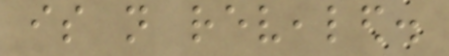is not revealed.
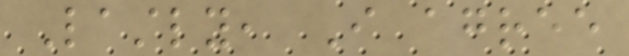Lastly, I agree
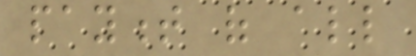payment of all
